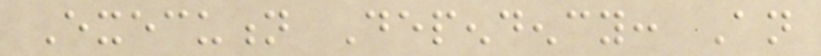Execution Dependency: An
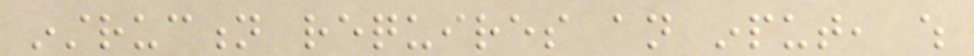instruction requires an input, which
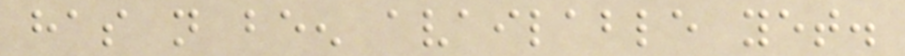has not been available yet.
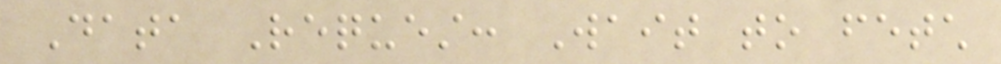Data Request: Wait to fetch
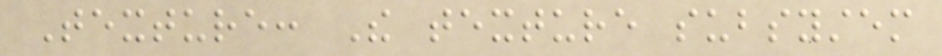Texture: The texture subsystem
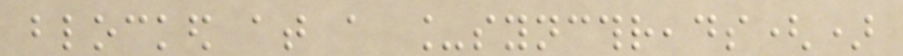blocked at a _syncthreads()
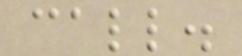call.
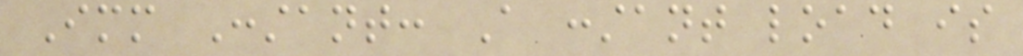Immediate Constant: A constant load is
